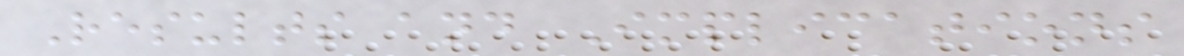Results and Implications
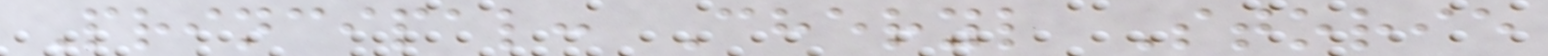Principal: Cheryl Storie
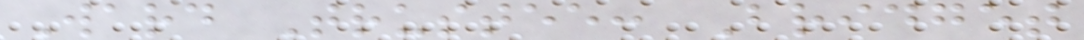Ward Trustee: Bridget
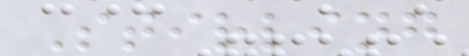Stirling
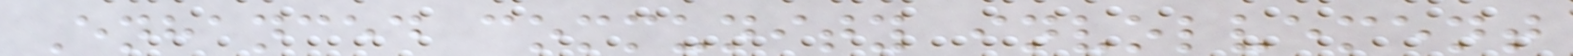Enhanced community involvement
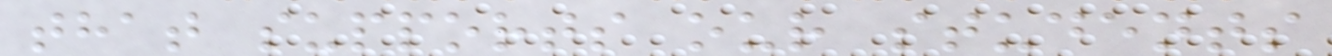that supports our students
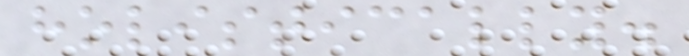holistically.
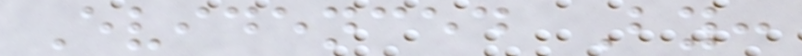Evidenced By:
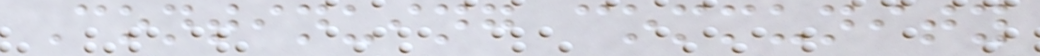Continuing community
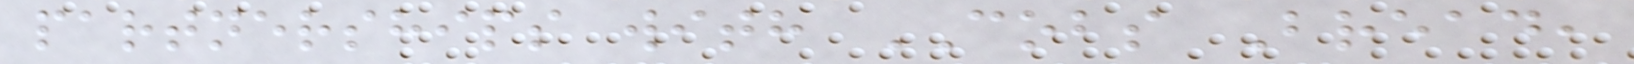partnerships with COBS Bread,
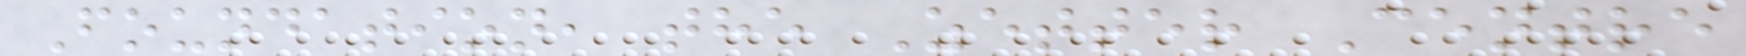Foundation, the Zetter Centre
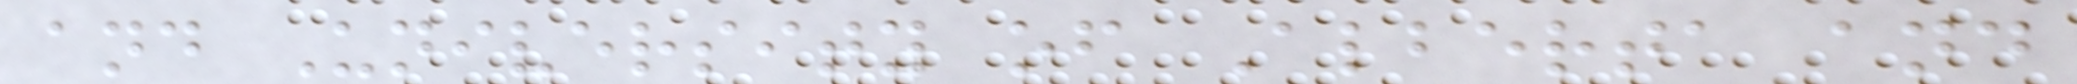and University of Alberta and
